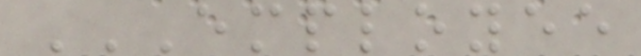EMPLOYEE
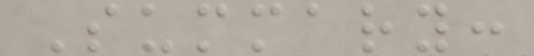Summary:
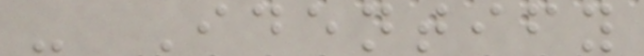- Identify
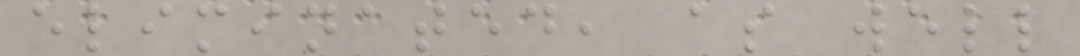eliminated, as well
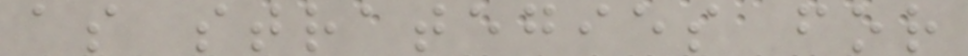as strategies for
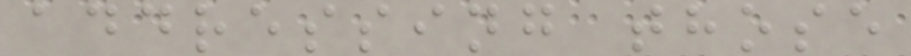addressing those
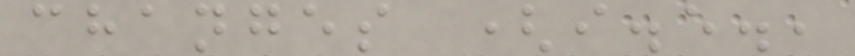changes (i.e.,
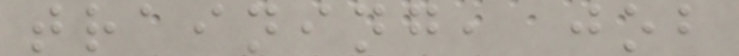training, job
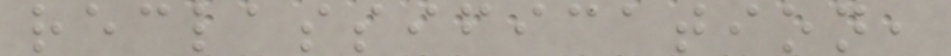reclassification,
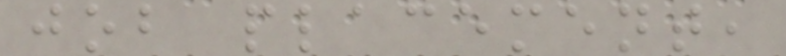job placement,
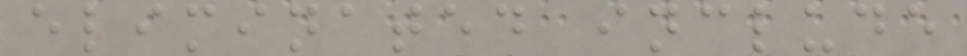eliminated include
